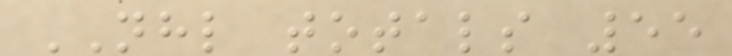NHL totals 55
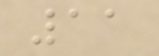11
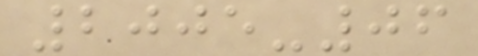2005-06
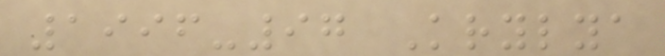1996-97 Krylya
